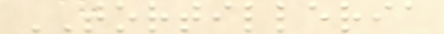TORTILLERIA
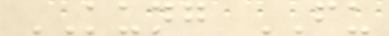KUNG FU
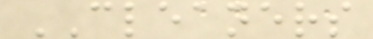CLEANERS
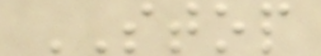STOP
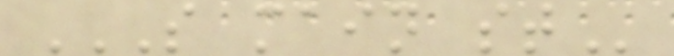S MAIN ST
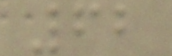62
